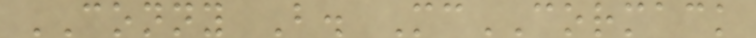CONNY B. McCORMACK
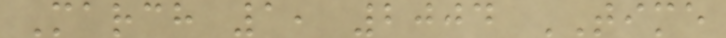March 1, 2004 TIME
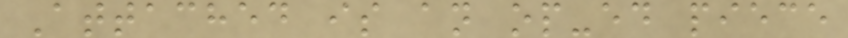Attached is an op-ed piece
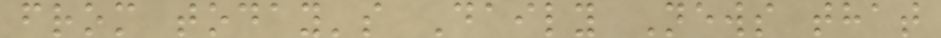from today's Daily News that
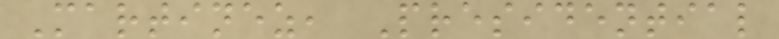Martinez, Presidential
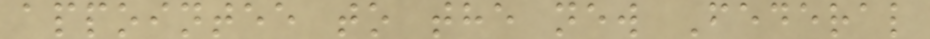appointee to the new Federal
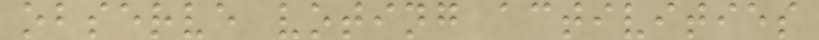observe voting activities
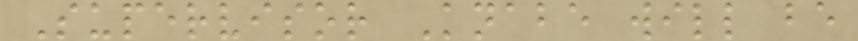Supervisor Knabe will be
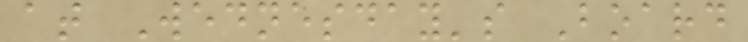at Wednesday's Board
